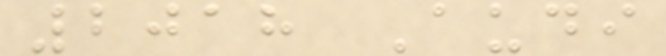2018 Audi
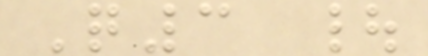Q3 |
